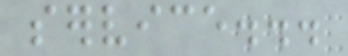service...
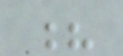?
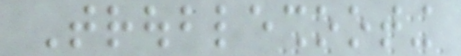Troubleshooting
